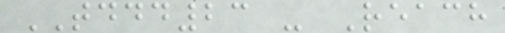TDDD23 - Reach
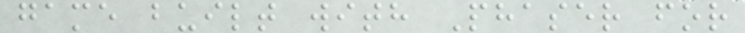game built with Phaser for
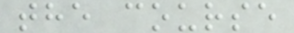the course
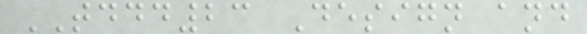TDDD23 Design and
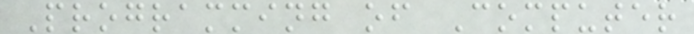Programming of Computer
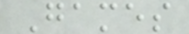Games
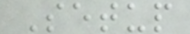Setup
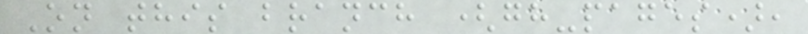On this branch (gh-pages),
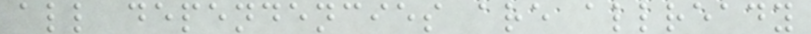all dependencies are allready
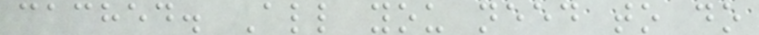cached. All you need to do
